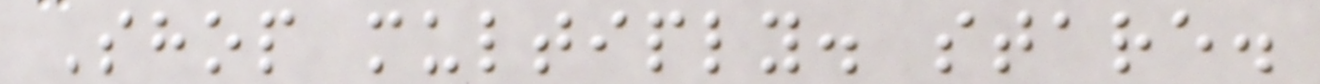Shop multiply. stare.
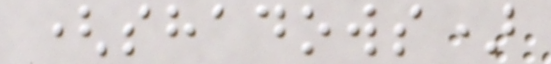(shadows)
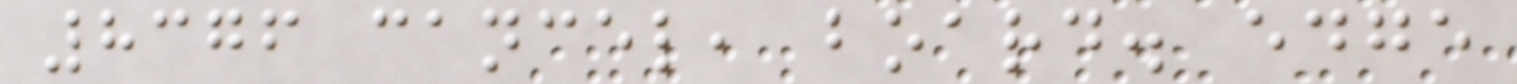8376 cancel, board. edge
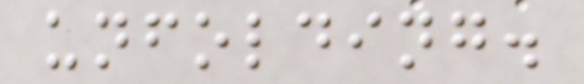unfolding.
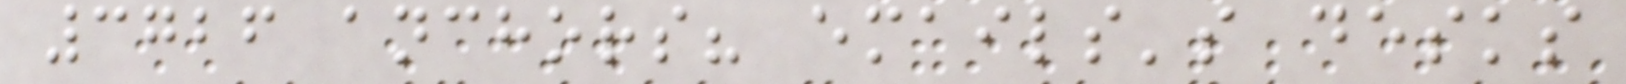3726 anchors? emails's desks
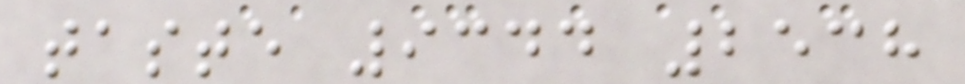taste 9344 2538
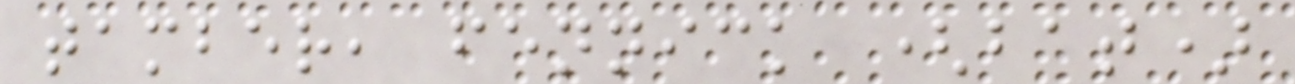tamber, fennick (bat)
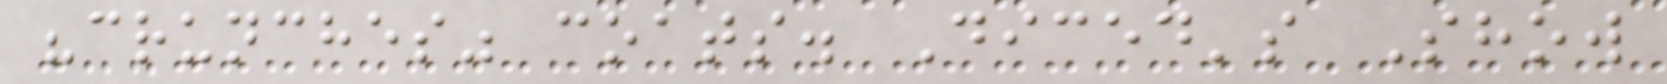"crunches" coats. Diced's Show
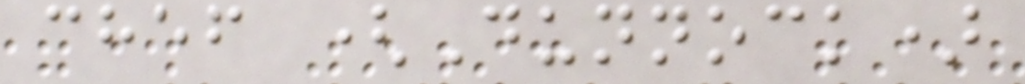chef (Dunnock)
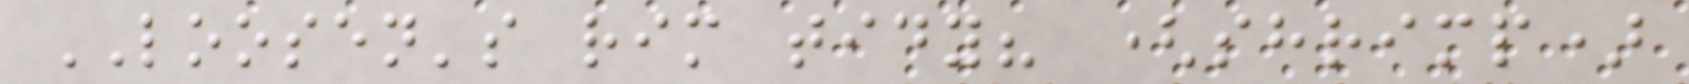LOOSEN's rim tidy? (shrimp)
